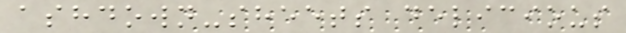ashdown-sheets delicious
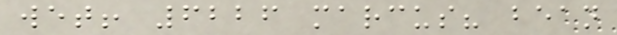wet! 6226 marcus? bean
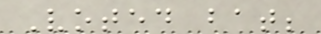Voted bat;
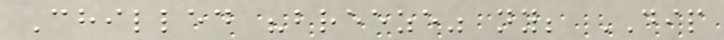Chilled "breeze" ny; DIP
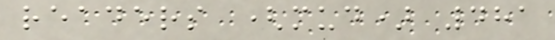readers (mud) 481
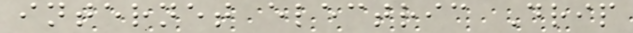internet electric Drip
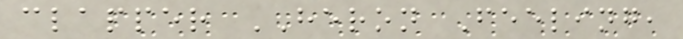clapper HERON Feeling,
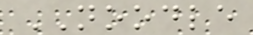NOODLE
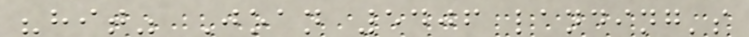"hit" Joan 5406 landing's
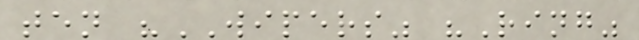ten "WIPERS" "Ring"
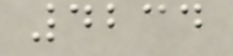4234
